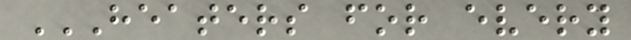HEATERS FOR EVERY
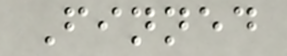Finned
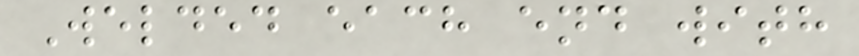Welded each end with
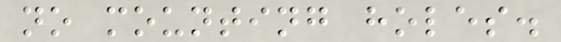no mounting holes.
